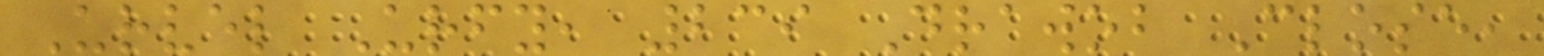Urvel Urfy, 239 Drawob Close,
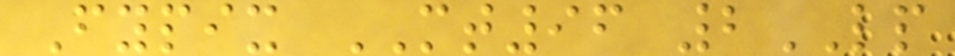Fypix MT96 2LP
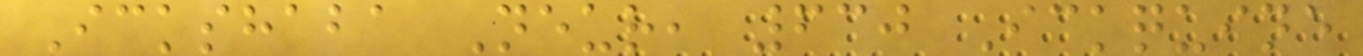Ickshaba Neur, 630 Ickquine
